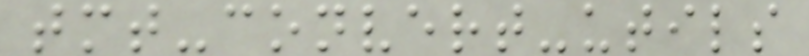tmt-convert-utils
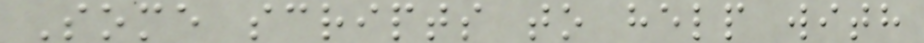Some scripts to help with
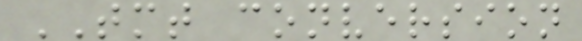TMT conversion
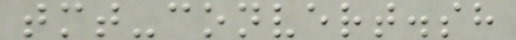tmt-convert.sh
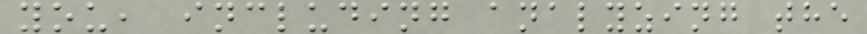you, including analyzing the
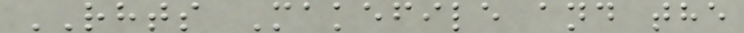RHTS Makefile and the
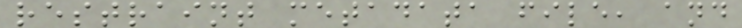restraint metadata file, and
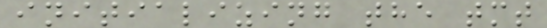initializing the tmt
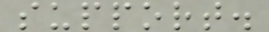support.
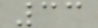33
